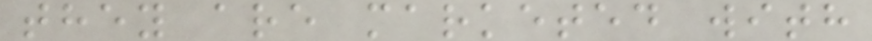they are marketed with
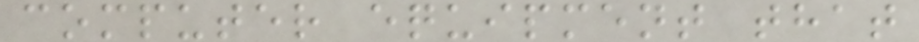computer equipment that
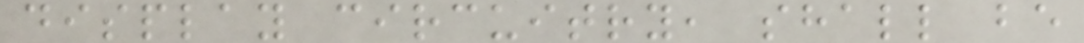display circuitry, shall be
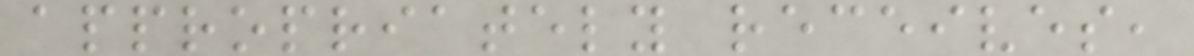appropriately receives,
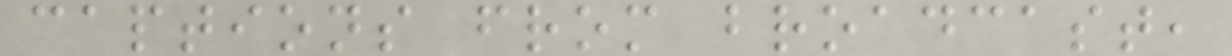captions from broadcast,
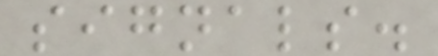signals.
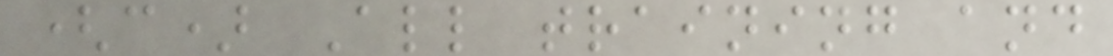(c) All training and
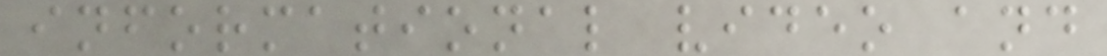informational video and
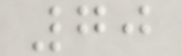70
